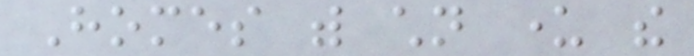Homes with children under the
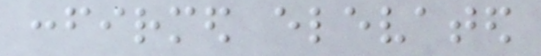confirmed elevated
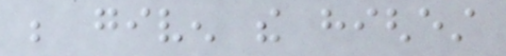be given the highest
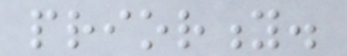priority.
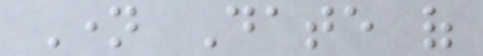Name Date of
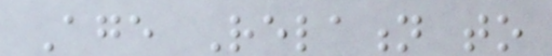Age Relation to
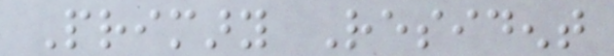Primary Resident
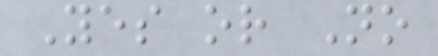Yes or No
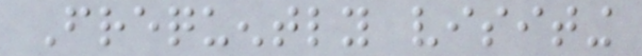Frequently visiting
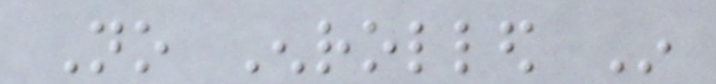No Enrolled In
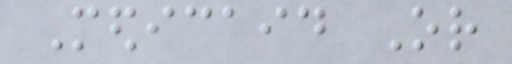Medicaid Or
